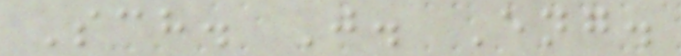Sch. J. Eng.
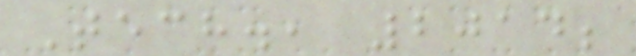Tech., 2014;
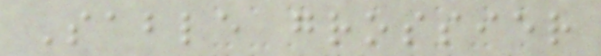Sable grossier
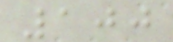100
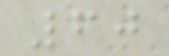60
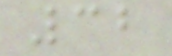32
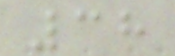38
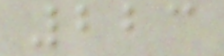223
